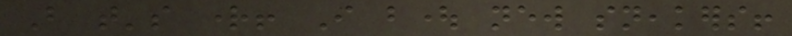But that's right! I bought new sneakers!
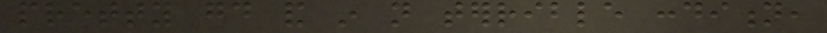pretty good and in not terrible condition,
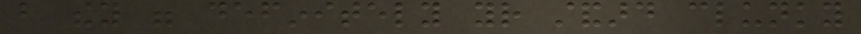but they were definitely your standard clunky
